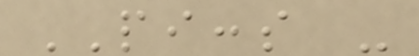PICCS -
